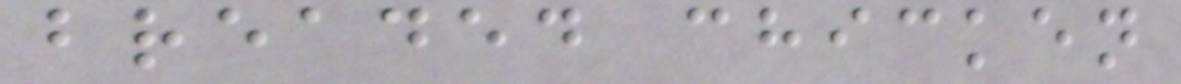breaded chicken
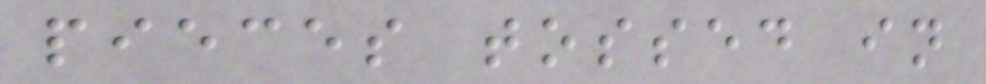pieces tossed in
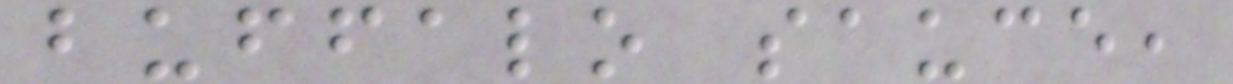buffalo sauce,
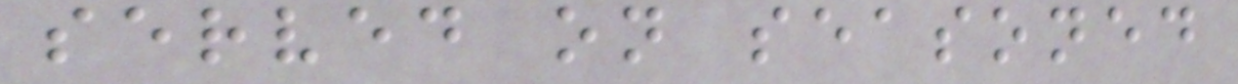served on seasoned
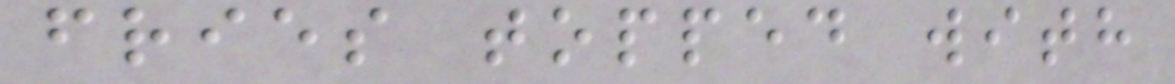fries topped with
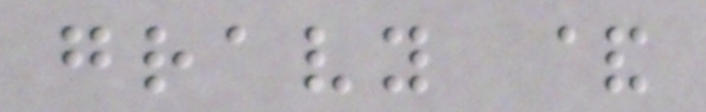gravy &
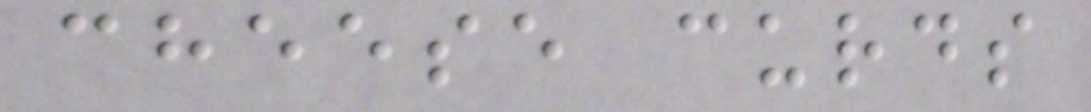cheese curds
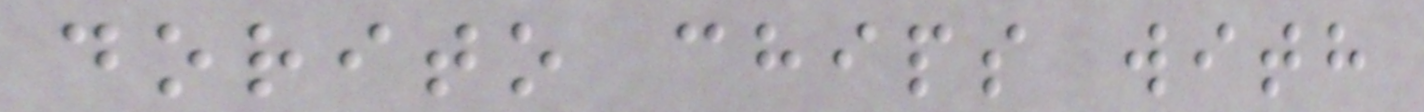dorito chips with
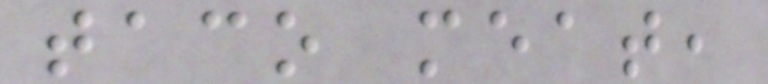taco meat,
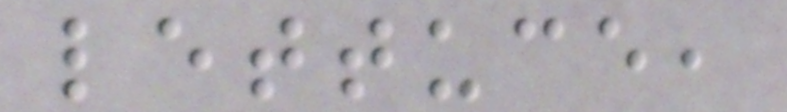lettuce,
